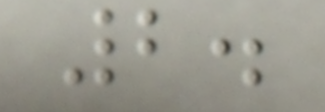2.
